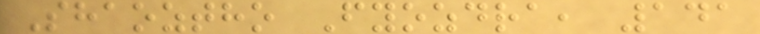Shaoztho Fyozdra, 141
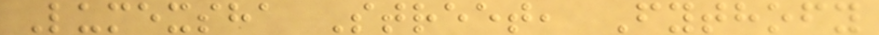Lumexsha Street, Fythofy
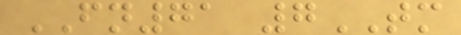FN71 7TM
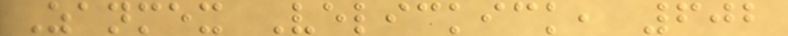Zanmex Velickick, 602
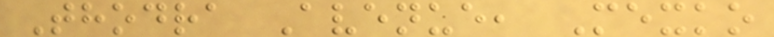Thodra Avenue, Mexko
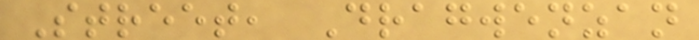Street, Dragwenzan
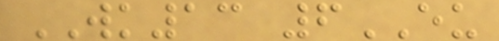WK13 6EU
